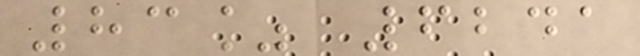83% 6241
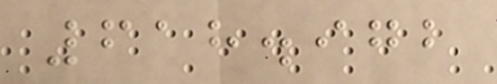618.972
